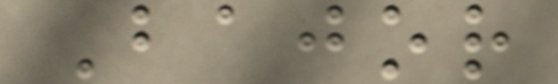Bajor
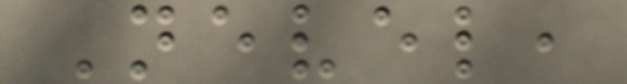Nevel,
